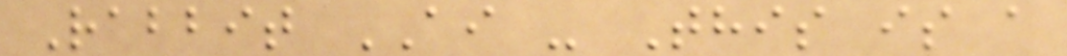Rabbit AI - This is a
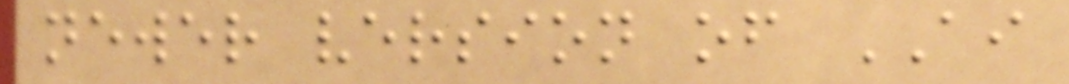newer version of AI
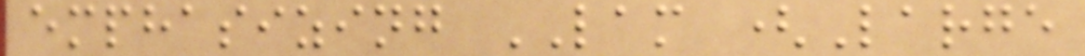emphasizing LAM (Large
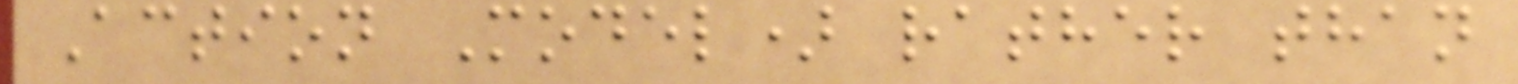Action Model) rather than
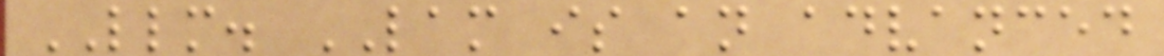LLM. LAM is an advanced
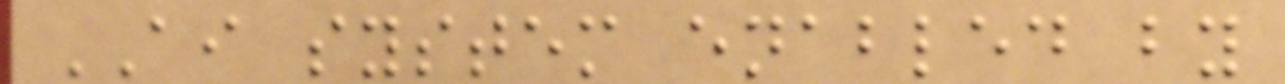AI system enabled by
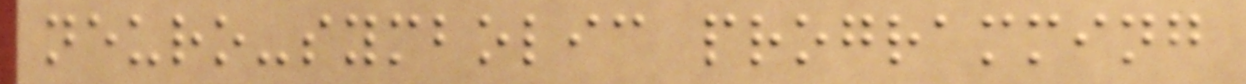neuro-symbolic programming
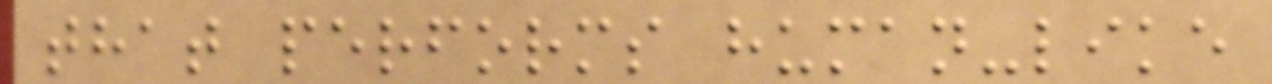that performs human-like
